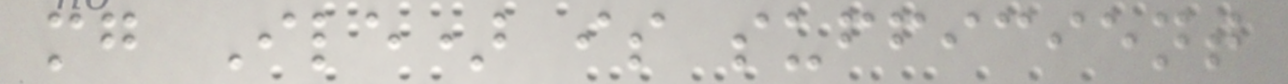mg Ile) is sufficient
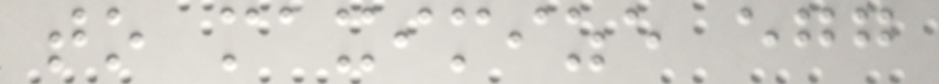to maximize egg
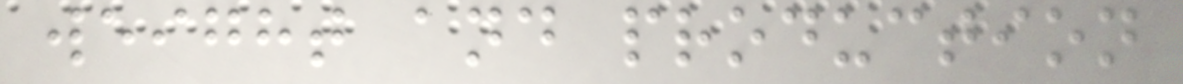weight and production
